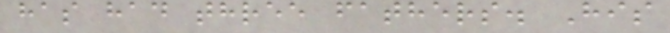has had three fathers. His
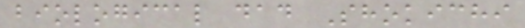biological dad Shokichi
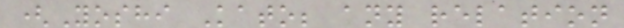(Yoshi Kato; any relation
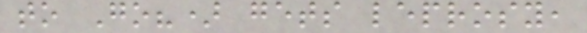to Go?) gets leprosy,
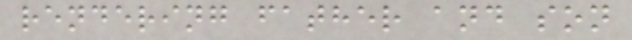rendering father and son
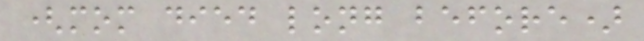(mom died long before)
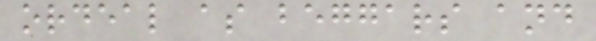ordeal as beggars and
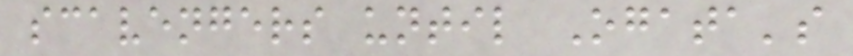scavengers until Ogata's
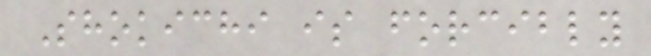Shokichi is forcibly
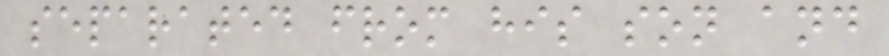separated from his son and
